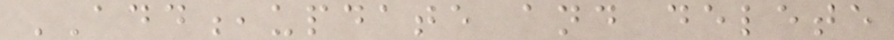ADD,update and delete
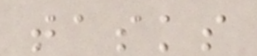tasks
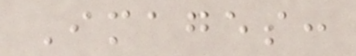Images:
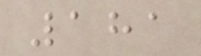181
